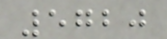5720
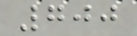700
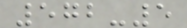572-5
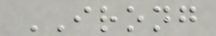IRONG
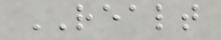REALT
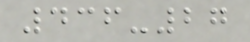436-27
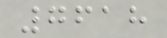7618
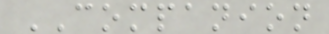COMPANION
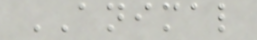ANIMAL
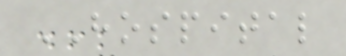HOSPITAL
